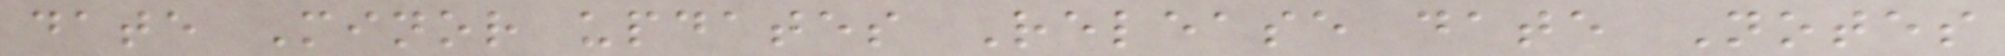date Minor updates Release date Notes
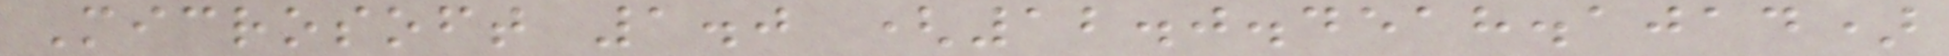Microsoft 1.0 (12.0.4518.1014)
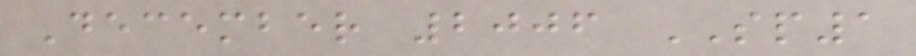December 2006 SP1
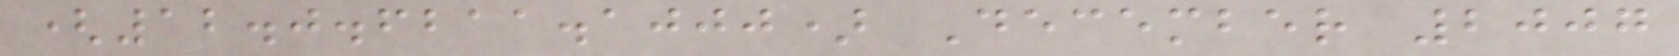(12.0.6211.1000) December 2007
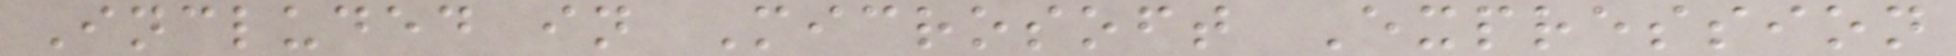Included in Microsoft Expression
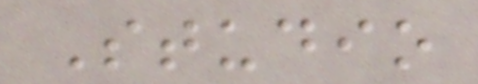Studio
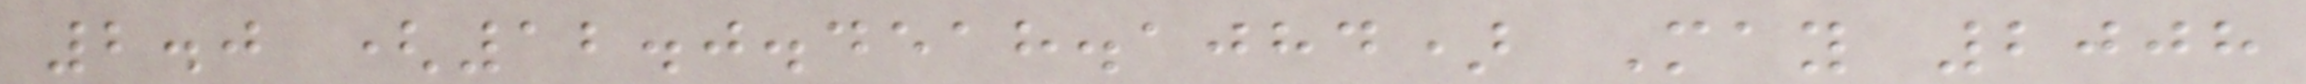2.0 (12.0.4518.1084) May 2008
